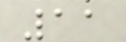11
